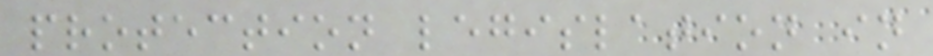protection legislation in
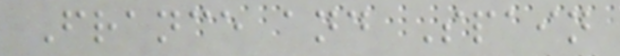France and Spain
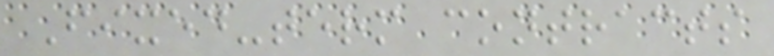Fixed-term contracts
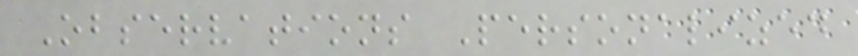Observations Personalized
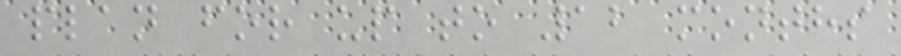plan for up to 12 months
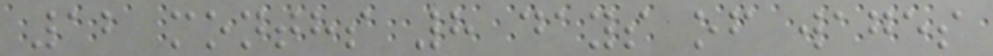12 months 8 days of wages
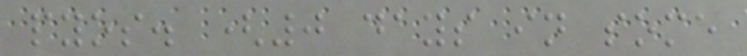pyos. (0 days in some
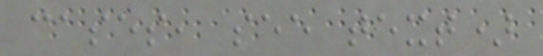cases, see text)
